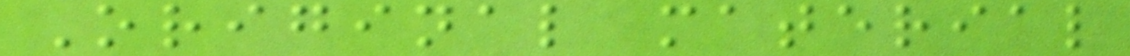Original material
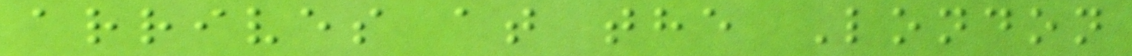arrives at the London
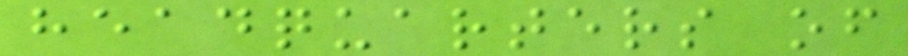headquarters of
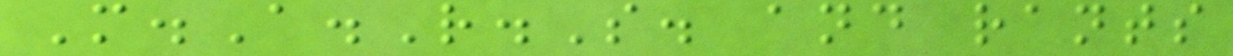M.A.R.S. and rants
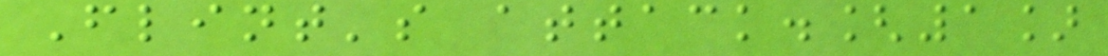Flint's attack.[1]
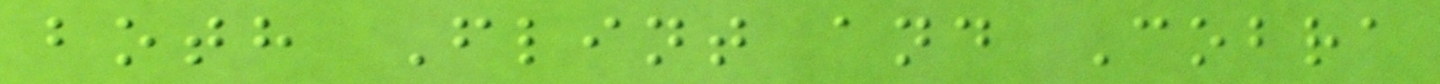both Flint and Cobra
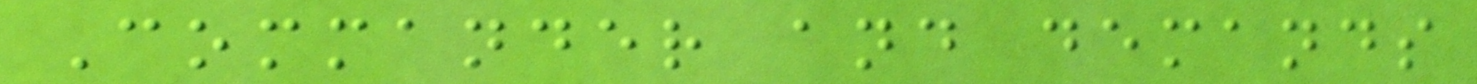Commander and demands
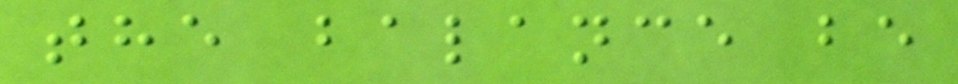the balance be
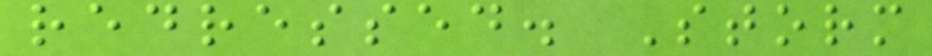redressed. Storm
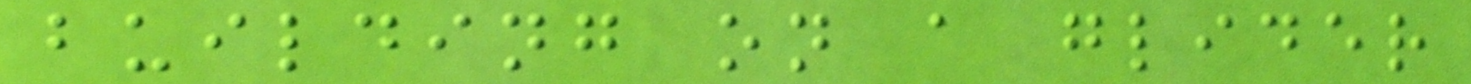building on a glider
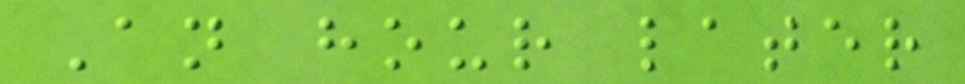An hour later
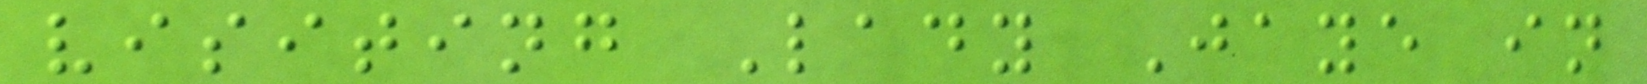visiting Lady Jaye in
